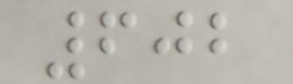602
